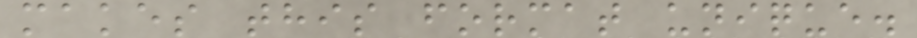makes this format unique.
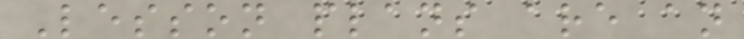Lesson plans are an
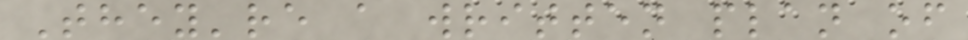They're a written plan of
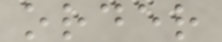order
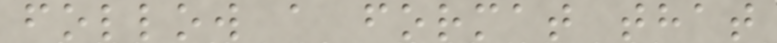follow a format that
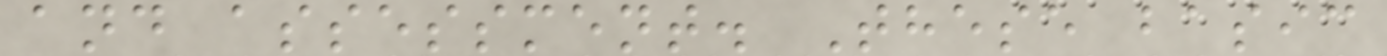and assessment. These basic
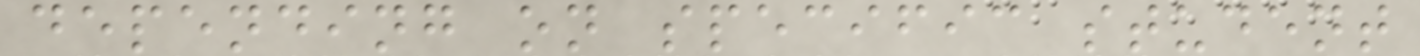depending on specific student
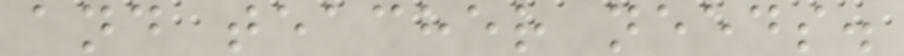and teacher needs.
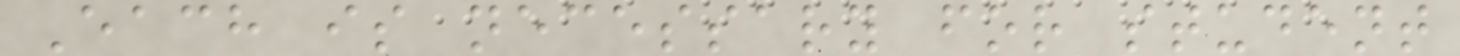Each is necessary for student
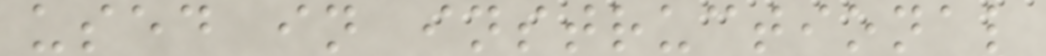used in instructional
